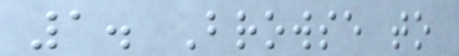1. Browse to
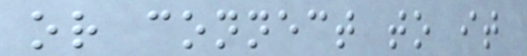or connect to it
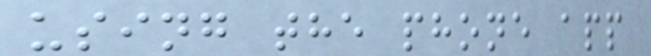using the phone app
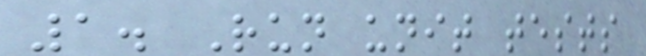1. Run unit tests
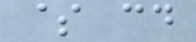$ cd
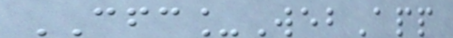CFC_WebApp
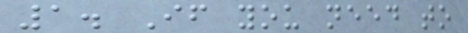1. If you need to
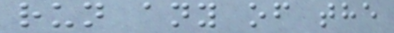run any of the
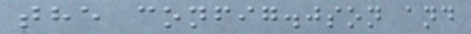the config.json and
